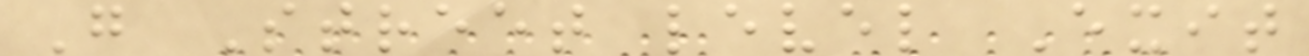G Street level Exit
